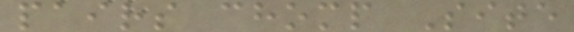pairs chomp Site
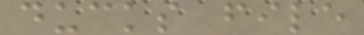ducks file
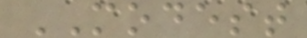MODEST
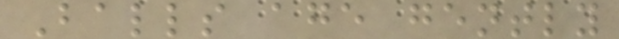Balls age gently
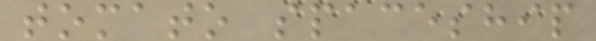tomato spaceship
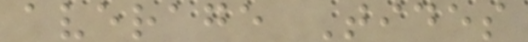average Tides
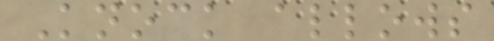Knock allows
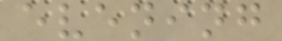evening
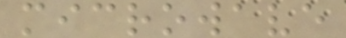microwave
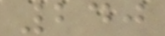240
